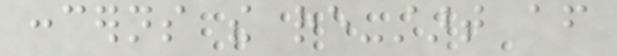concerns the re-start after
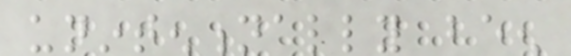unintentionally been
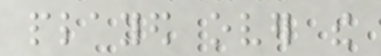played over the
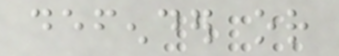defender or
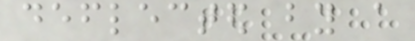deflected by a
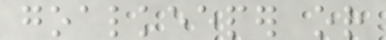goalkeeper or
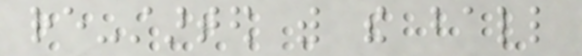re-started with the ball
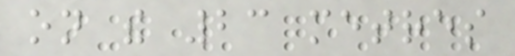on the 23 metres
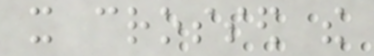it crossed the
